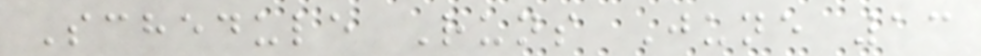Schedule Runs June 13
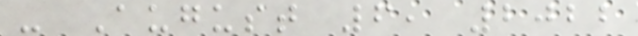- August 6, 2022
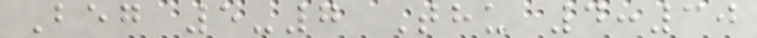Beg 5-7 Thu 4:30
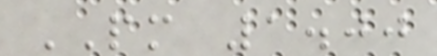PM 1.00
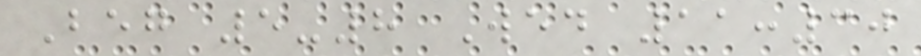Beg 5-8 Wed 11:30
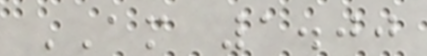AM 1.00
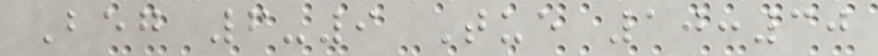Beg 6-9 Tue 10:30
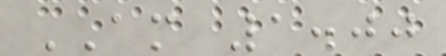AM 1.00
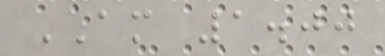AM 1.00
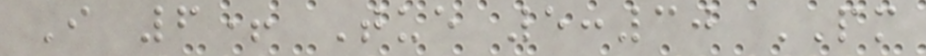I 6+ Tue 5:30 PM
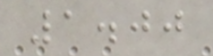1.00
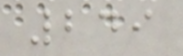249
